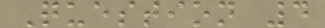Question 4
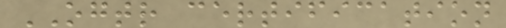OGTR certification
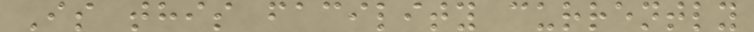Is this facility currently
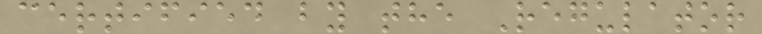certified by the Regulator
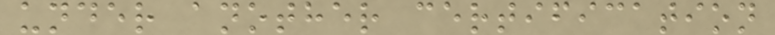under another certification
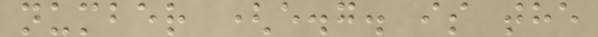number (e.g. is the
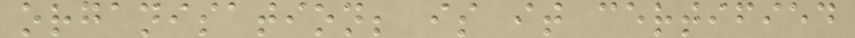organisation; is it certified
